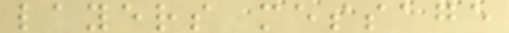layers message
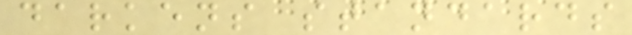darkens standards
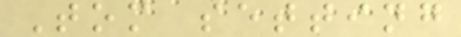Tom setting
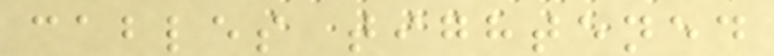cables tightened
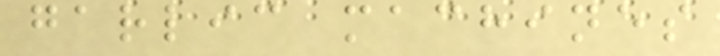garlic machines
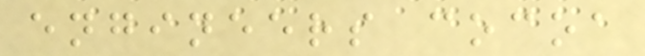engineers cocoa
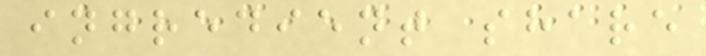ingredient share
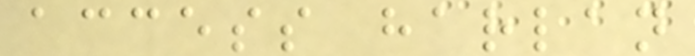access harlan
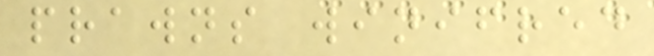prawns winifred
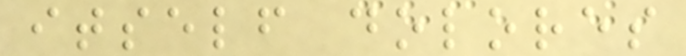itself dolores
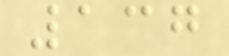137
